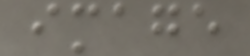image
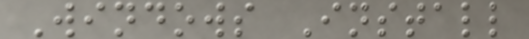Windows Install
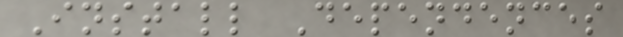Install Dependences
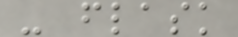- flask
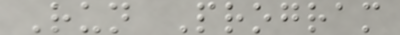Run Program
